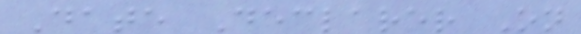Date Declarer On
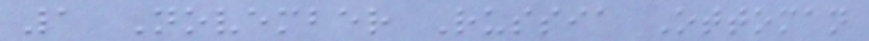1 November Russia Ottoman
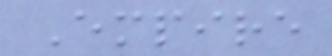Empire
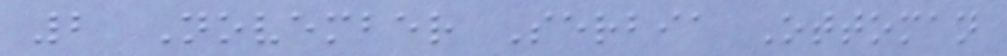2 November Serbia Ottoman
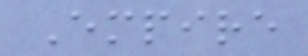Empire
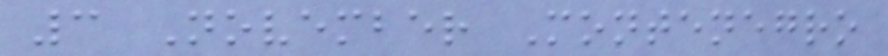3 November Montenegro
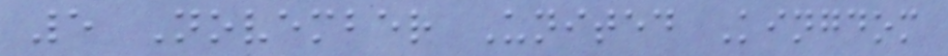5 November United Kingdom
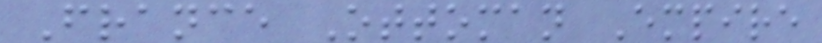France Ottoman Empire
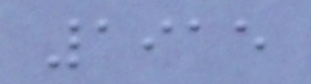1915
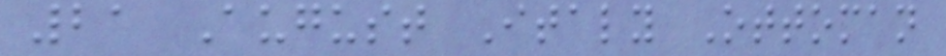21 August Italy Ottoman
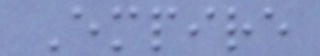Empire
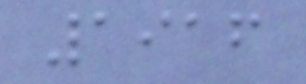1916
